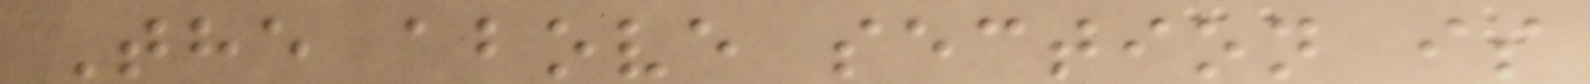The above section is
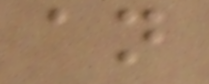an
